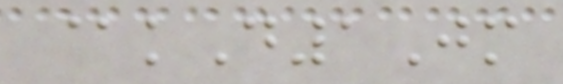@kD1Jm
